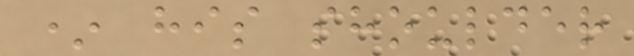* his shoulder
